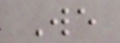We
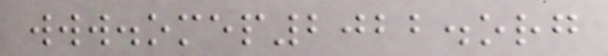www.omep2022.org
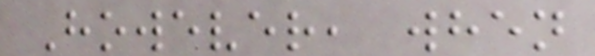However, when
